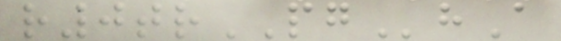r0trPGhA
